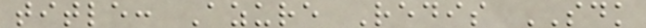title: Azure Redis SDK
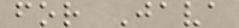for Java
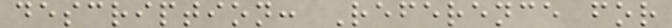description: Reference for
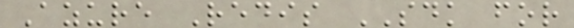Azure Redis SDK for
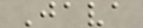Java
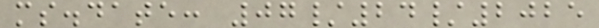ms.date: 07/24/2025
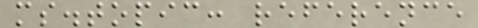ms.topic: reference
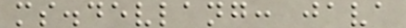ms.devlang: java
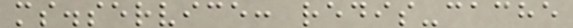ms.service: redis-cache
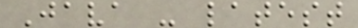Java - latest
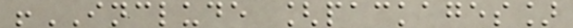!INCLUDE [packages]
